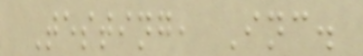Testing, Inc.
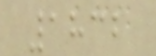1832
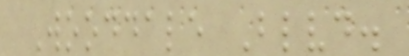Wooddale Blvd.
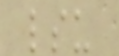lsu
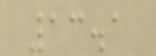13.1
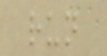run
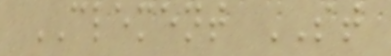CLEMENT ST
